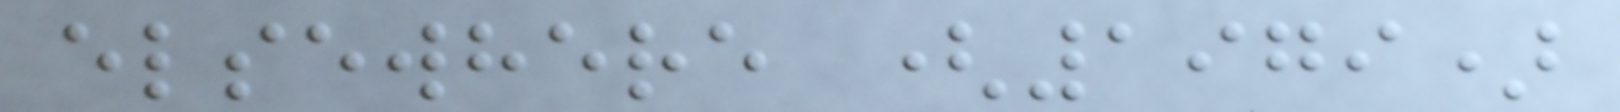elsewhere (1979)
